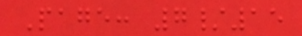Page: 7/15
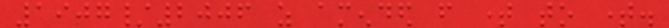1907/2006 as amended from time to time.
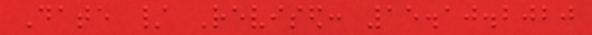Date / Revised: 15.10.2020
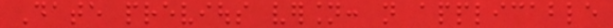Date previous version: not applicable
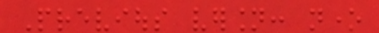Previous version: none
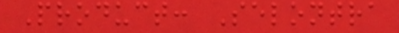Product: Selontra
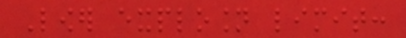Lower explosion limit:
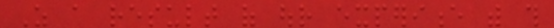As a result of our experience with this
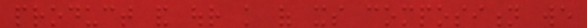product and our knowledge of its composition we
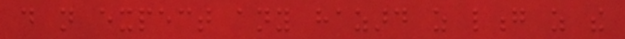do not expect any hazard as long as the
